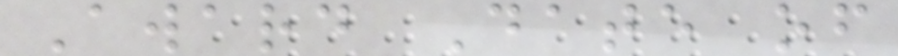Award Date of
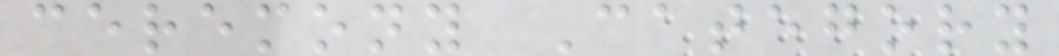ceremony Category
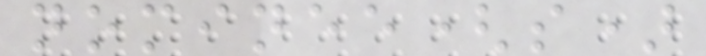nominee(s)
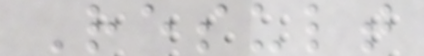Result
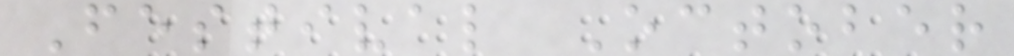Festival October
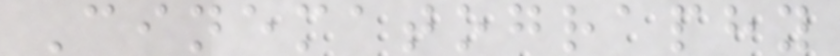Cinematography
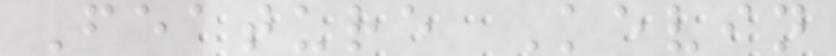Feature Kevin
